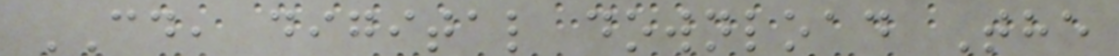CD, digital download The
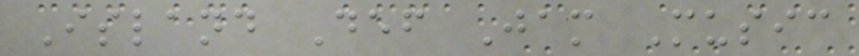Island Def Jam Music
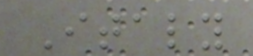Italy
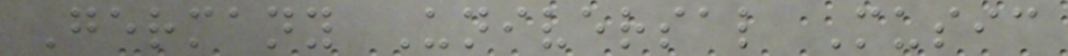Germany Universal Music
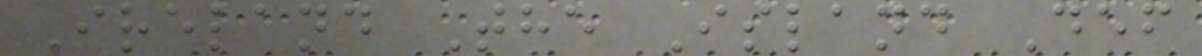Ireland The Island Def
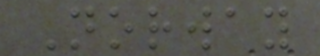Norway
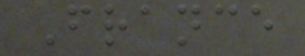France
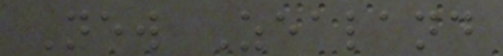New Zealand
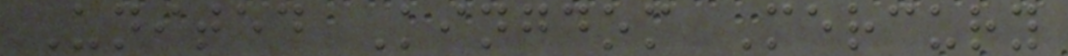United Kingdom Mercury
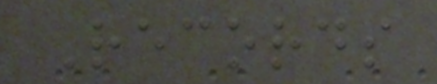Records
